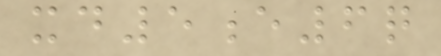xd5e6q
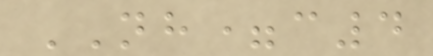NH=c4
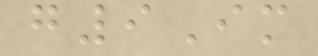g9Im
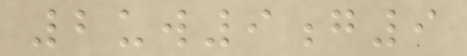2uw9g9
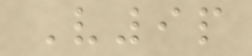V9p
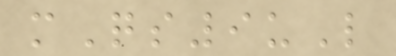mQs9uL
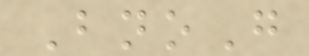BnoG
